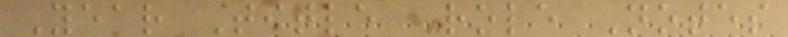Year Title Role Notes
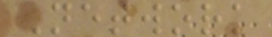Network
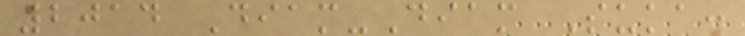2014 Diam-Diam Suka:
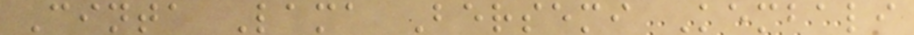Cinta Lama Bersemi Kembali
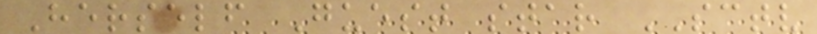Herself Guest star SCTV
